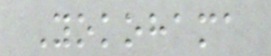Yokohama
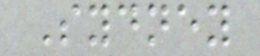Sydney
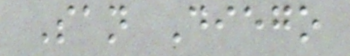San Diego
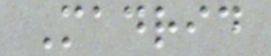Madrid
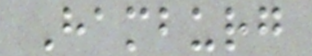Hamburg
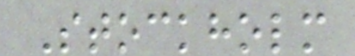Stockholm
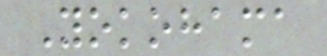Yokohama
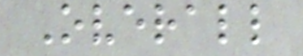Overall
